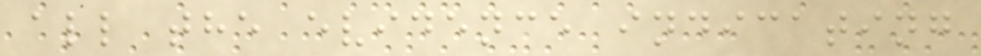all the evidence indicating
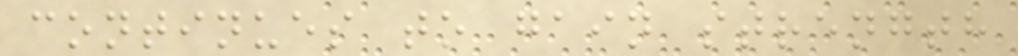continues to gain strength
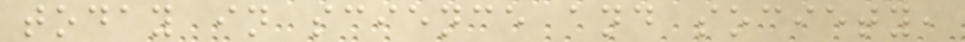today in science and society,
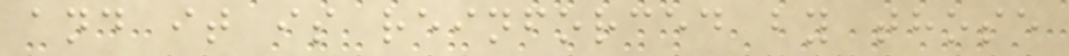and it is reinforced by those
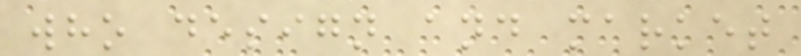who design and market
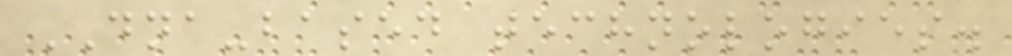DNA-based technologies.
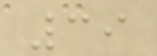39
